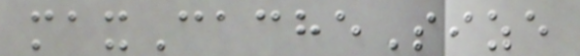maxCacheSize
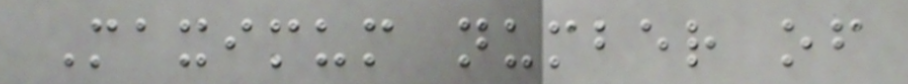Maximum number of
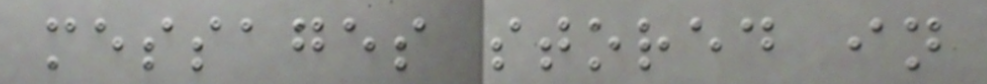messages stored in
